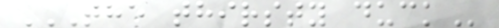THE THIRSTY DUCK
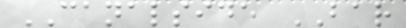CANALSIDE BAR
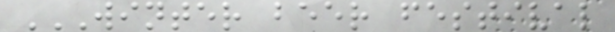WINTER BEER FESTIVAL
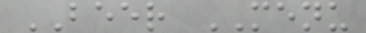BEER MENU
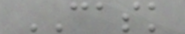CASK
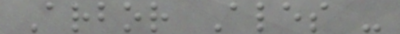Arbor Ales -
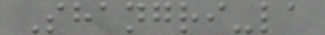Shangri-la
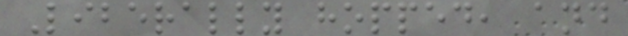Liberally hopped, and
